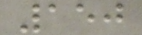150
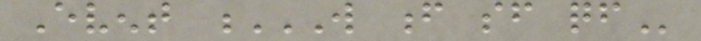Event W F SF QF
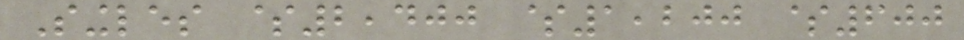Singles $2,400 $1,200 $600
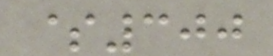$300
